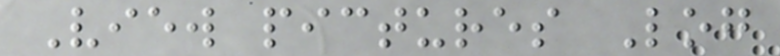View pictures Log
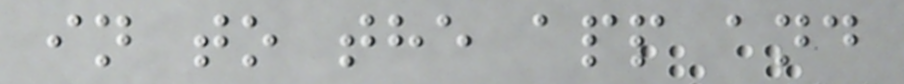in to the app and
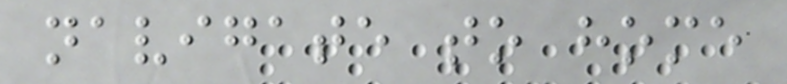navigate to home
